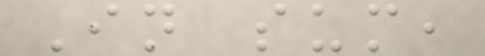In sum,
